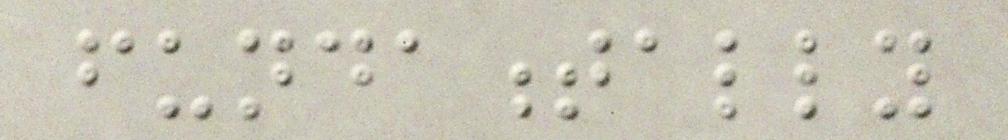fundamentally
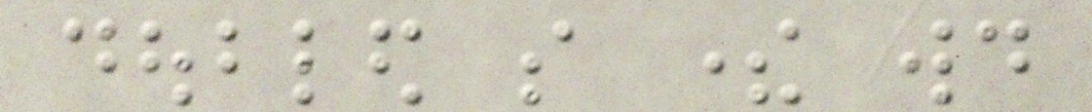doubled so there would
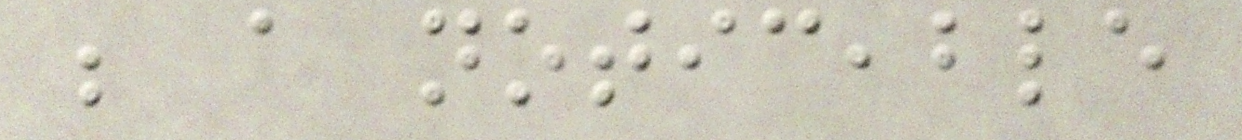be a noticeable
